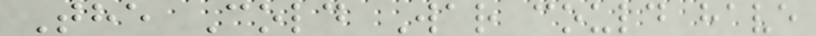The Cold War could have
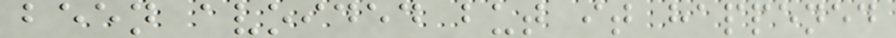been avoided but it happened
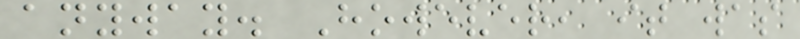anyway. However, it was
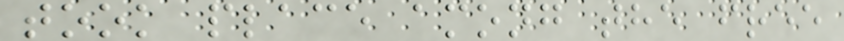took place among the free
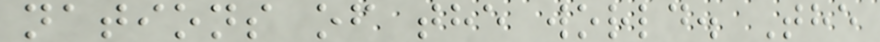nations of the world. The
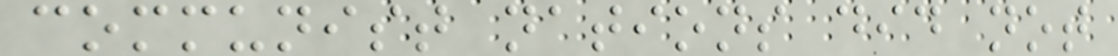communist nations did not
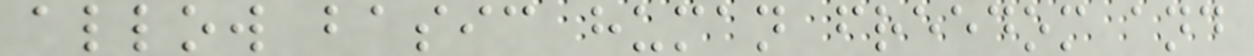allow basic human freedom and
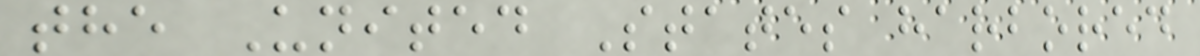the United States harbored
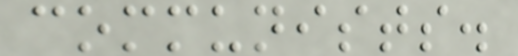communists.
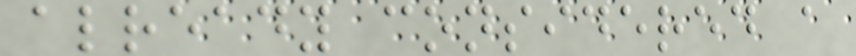already considered a
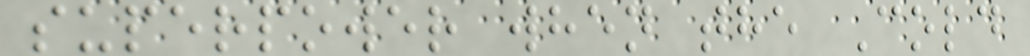superpower when the Cold
